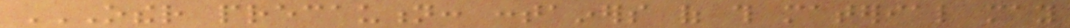OTHER PRECAUTION: CONTAINERS OF THIS MATERIAL MAY
